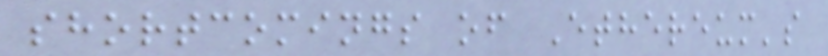shortcomings of Ethereum's
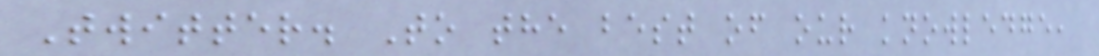Twitter. To the best of our knowledge,
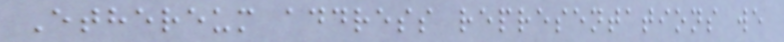Ethereum address representations we
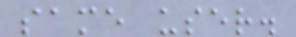same user.
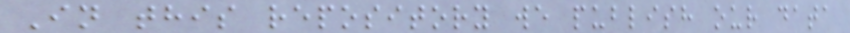In this repository we publish our data
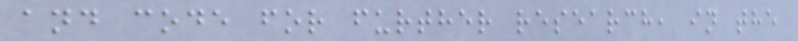and code for further research, in the
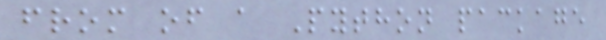from of a Python package
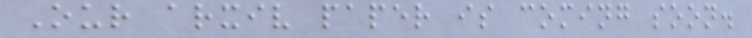Our arxiv paper is coming soon.
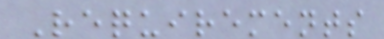Requirements
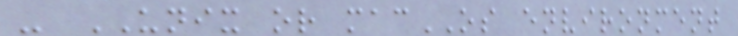- UNIX or macOS environment
